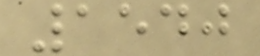1540
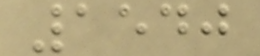1540
